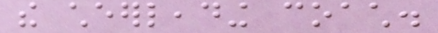the cheerleading coach.
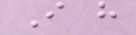I have
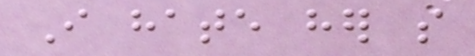I hate her so
